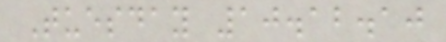Tuesday 10.12.10
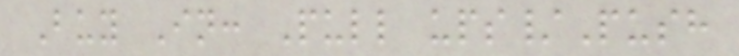Buy In: Pull ups/Push
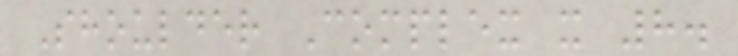Shoulder Complex x 8.
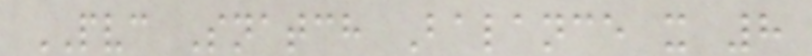PVC Snatch Balance x 8
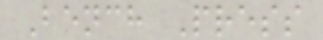Bench Press
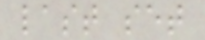last set
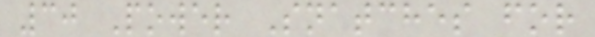30 Power Snatches for
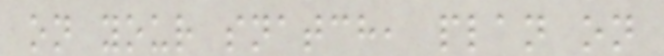on your snatch, plan on
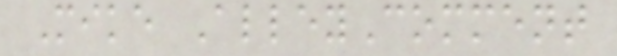Mike AlleyComment
